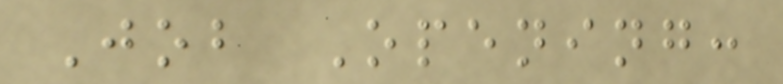Job Opening:
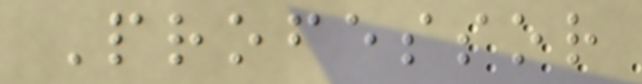Professor
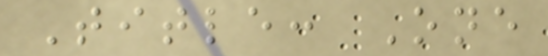Title: One
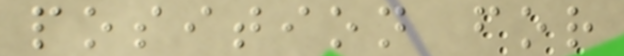position for
